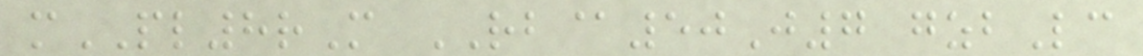mPL8rM RB@50J7 gzbLc
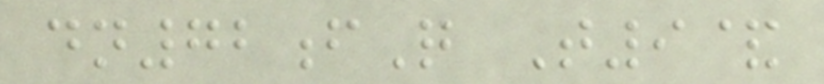dn72fQ T9&
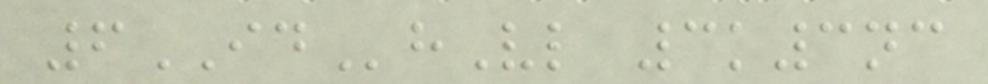6IDhVl 3k3nc
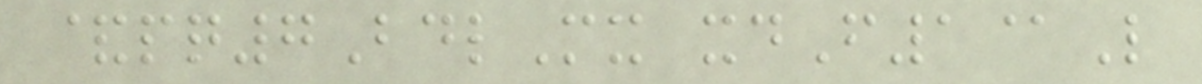&pq7BdlMx xdF1@L
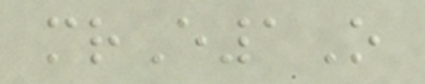mrE1O
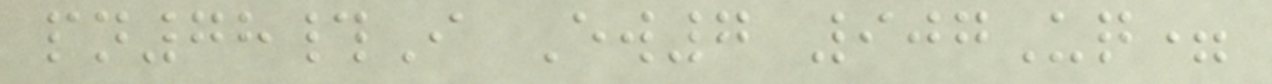pn78#I Ew7 907Uq=
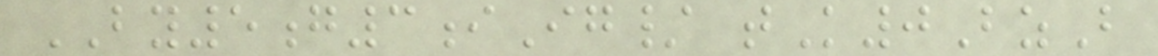BY5g3iIg/ tK0BzB
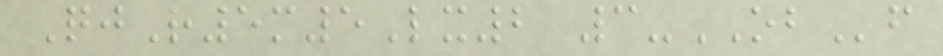QjR5m5Lx2 3-OBf
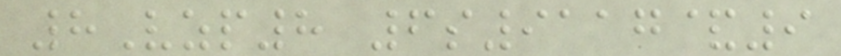8Vzp8 6s9117&9
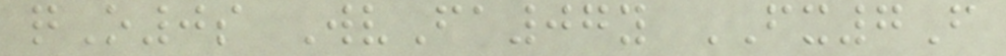qO0s WvFa07y FX7F
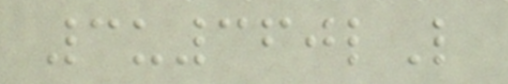3u360lL
